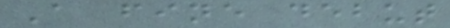A fine debut
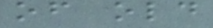of old
